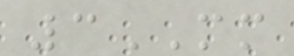3MM
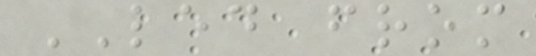LED from
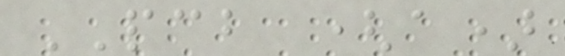PCB (a)
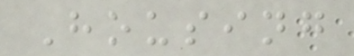Housing
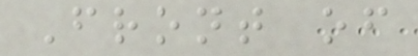Front of
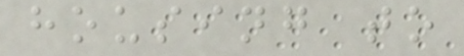housing to
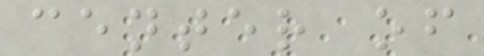center of
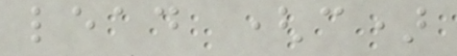lead (c)
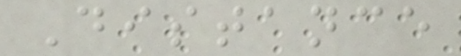Distance
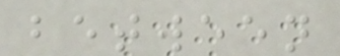between
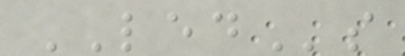LEDs
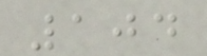104
